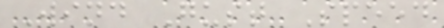Wind Gust Speed
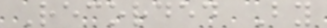Recorded By
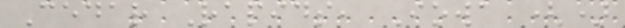Cedar Rapids, Iowa ()
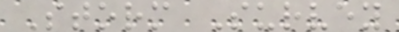Storm Survey
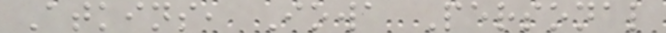Atkins, Iowa Personal
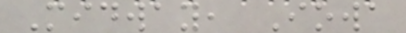Midway, Iowa
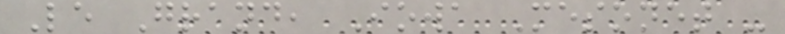Le Grand, Iowa Mesonet -
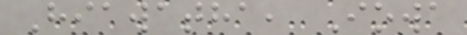Hiawatha, Iowa
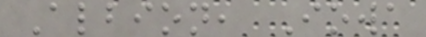Albion, Iowa
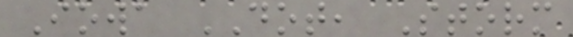Iowa DOT, Storm
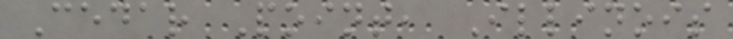Cedar Point, Illinois
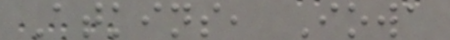Atkins, Iowa
